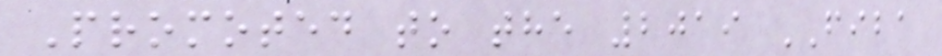Promoted to the 2019 FIBA
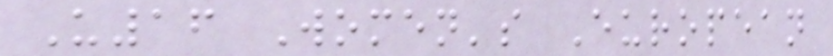U16 Women's European
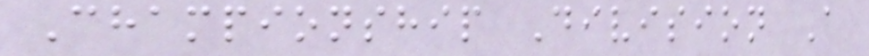Championship Division A
